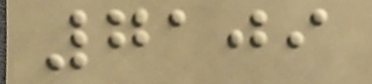7109
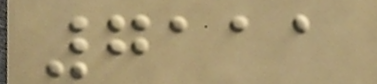7111
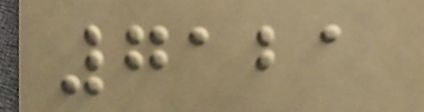7121
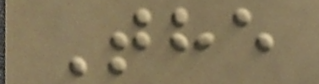The
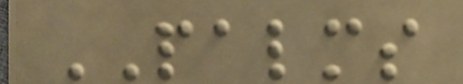PALMS
